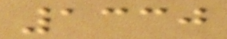1330
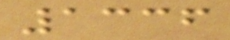1336
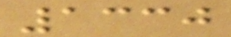1330
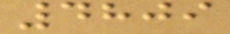4809
